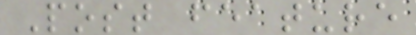Post feature
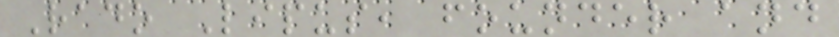Rado Lipus, founder and
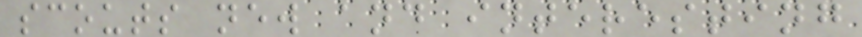scouts new and interesting
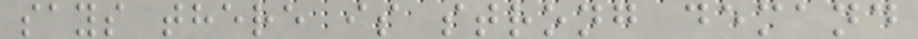says there is strong demand
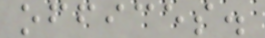offices.
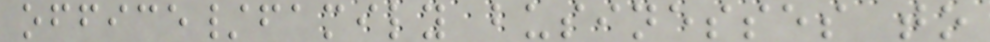office/family businesses to
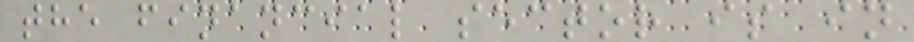the financial sector is in
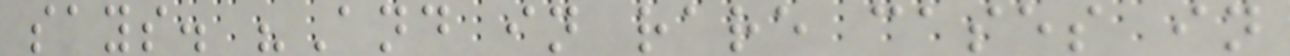says. "And in rare cases in
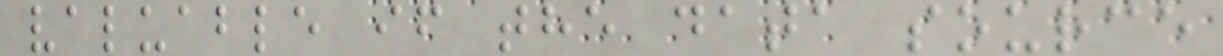valuable if the data source
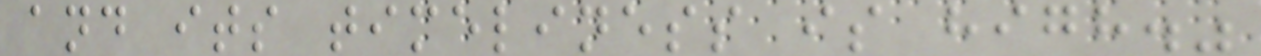and its timeliness is high."
